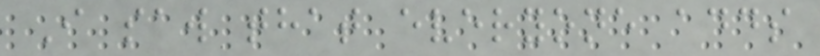I saw that everyone adds
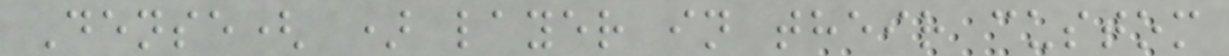Dense( ) layer in their custom
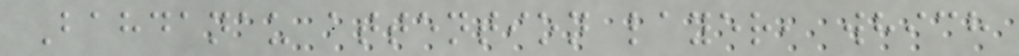Bahdanau attention layer, which
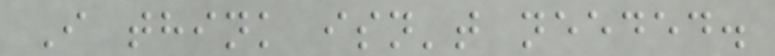I think isn't needed.
